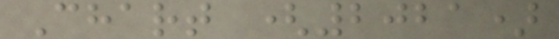Chart (2021)
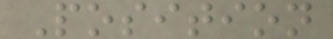Position
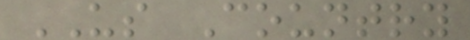US Country
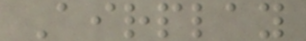Airplay
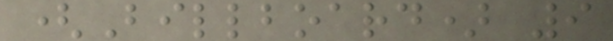(Billboard) 9
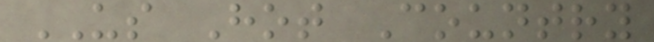US Hot Country
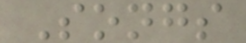Songs
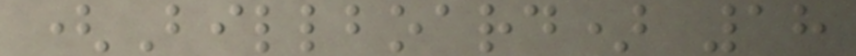(Billboard) 18
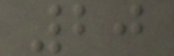20
